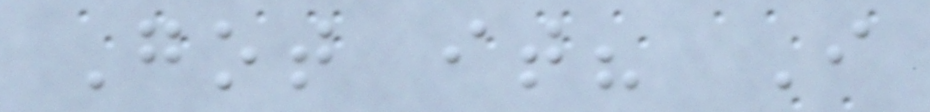Got it? I
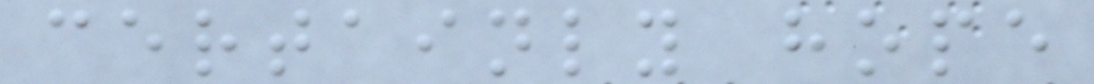certainly hope
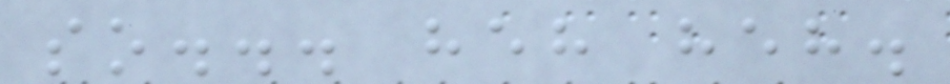so... heh heh.
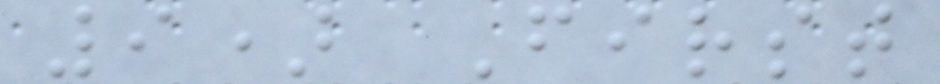9) First
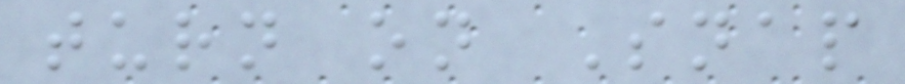turn on Snap
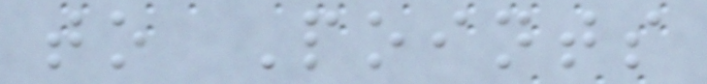to Points
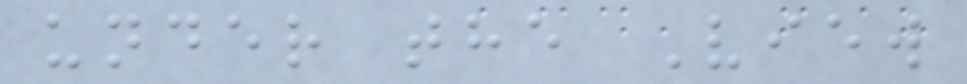under the View
